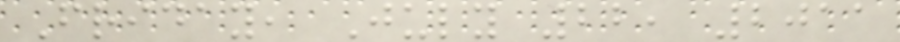Friday, July 22, 2011
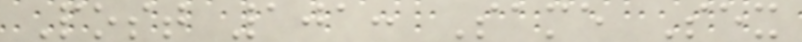Post 101: Same Sex
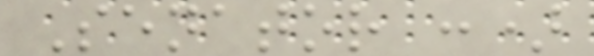Senator :)
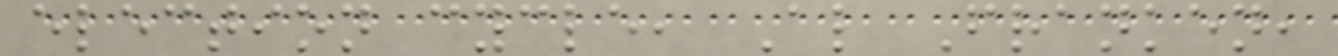election cycle, Al Franken,
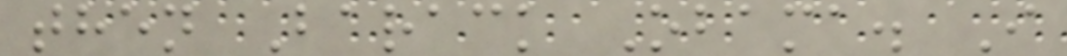then Barack Obama. I
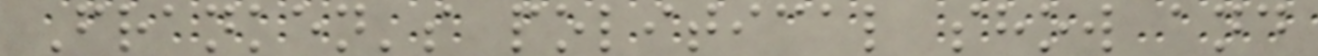Franken's political show and
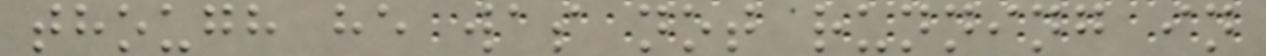though he was not running in
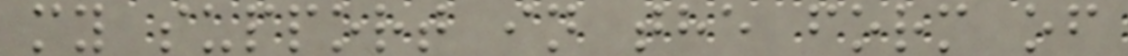my support in the form of
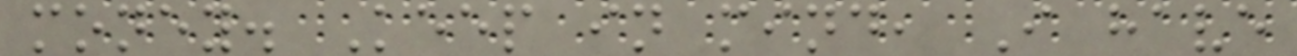money. Keep in mind, I have
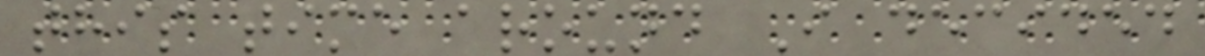this time around I decided
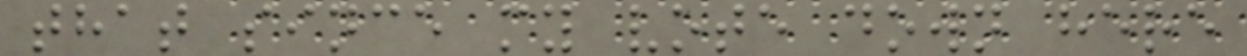that since my vote down here
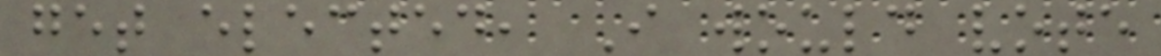get elected, I would vote
